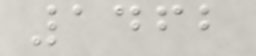1462
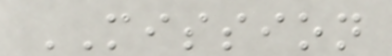MISSION
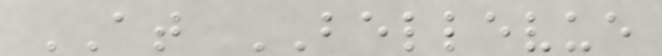AT BELLEVUE
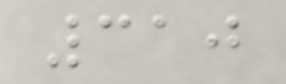310
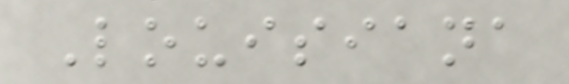Louisiana
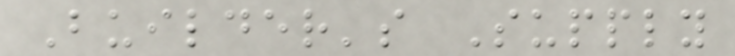Builder's Supply
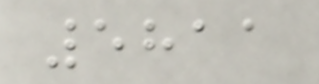5811
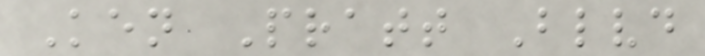Ken Pratt Blvd
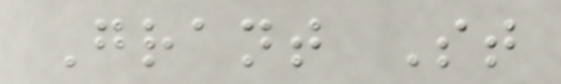Grant St
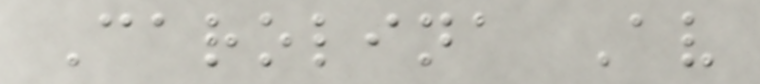Carolina Av
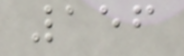156
